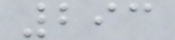293
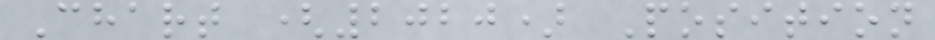Chart (2020) Position
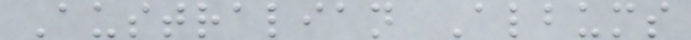Australian Albums
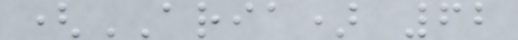(ARIA) 62
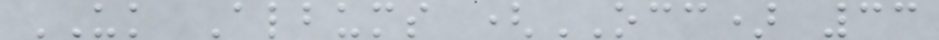UK Albums (OCC) 33
